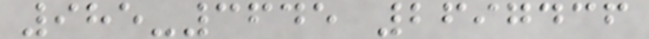985-3645 2697436
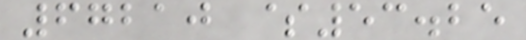67210 $53.25
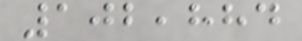102,884
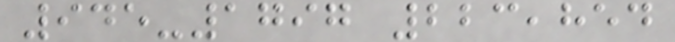945-1797 223,854
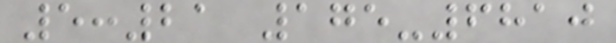5:21 175-6810
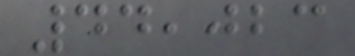44,023
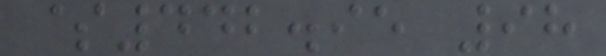$442.95 98
